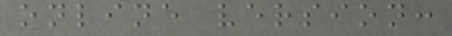online version:
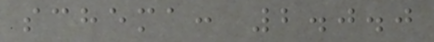schema: 2.0.0
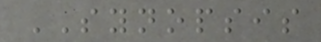SYNOPSIS
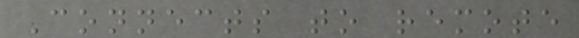Connects to remote
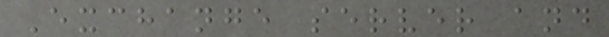Exchange server and
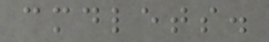cmdlets.
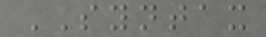SYNTAX
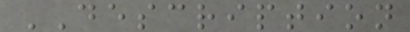DESCRIPTION
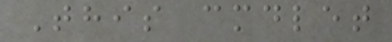This cmdlet
